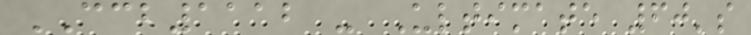CCB1112 - Ultimate 60's
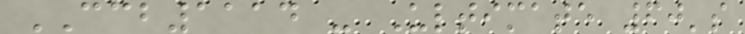CCB1114 - Ultimate 60's
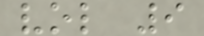vol 9
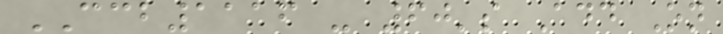CCB1116 - 60's Add On
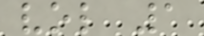vol 1
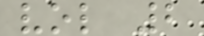vol 2
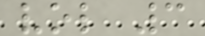vol 3
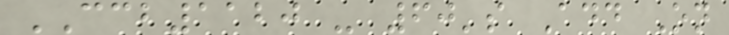CCB1120 - 60's Add On
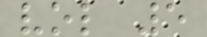vol 5
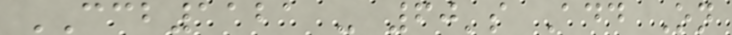CCB1121 - 60's Add On
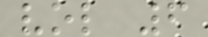vol 6
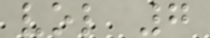vol 7
